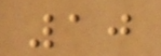10
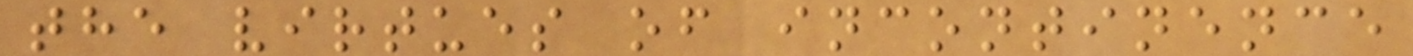the virtues of incontinence
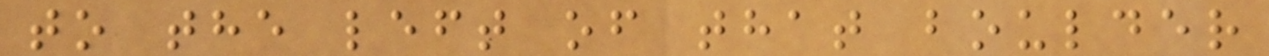to the left of that boulder
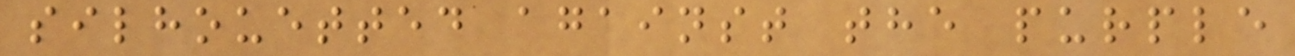silhouetted against the purple
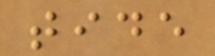tide
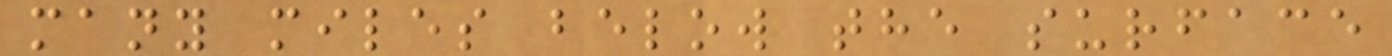many miles below the surface
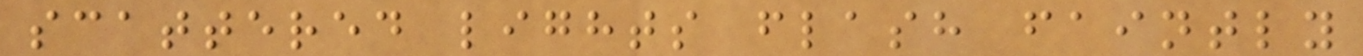scattered lights flash faintly
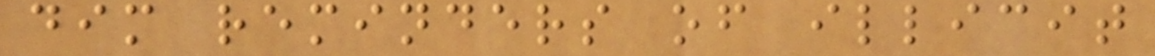dim reminders of illicit
